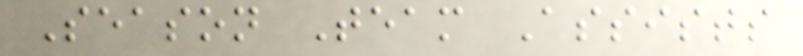Season Team Assists
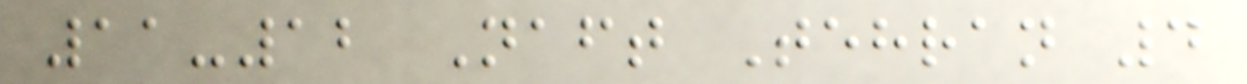11-12 Naft Tehran 4
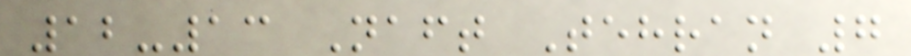12-13 Naft Tehran 7
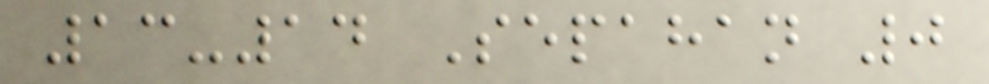13-14 Sepahan 0
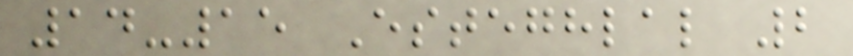14-15 Esteghlal 2
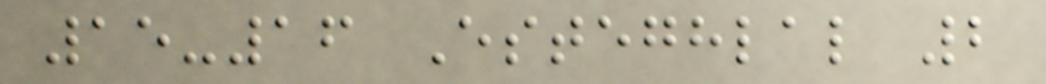15-16 Esteghlal 2
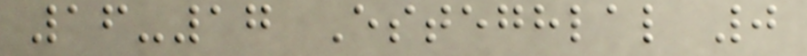16-17 Esteghlal 0
